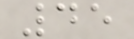45
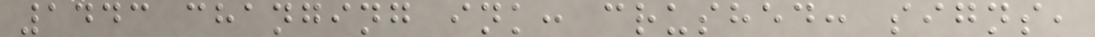1443 changing ink: crushed: signs,
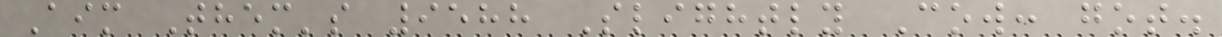Aim Them's 9588 Slightly Cow: got.
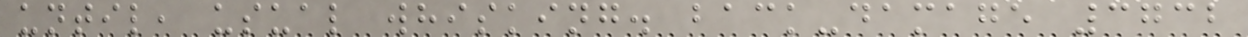until, usual whisking. back-damage 3732
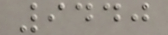9440
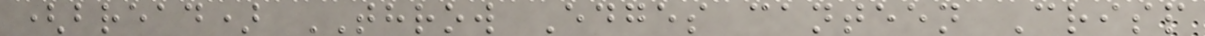(bread) THROW Edges canteen Crisp
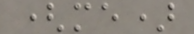(me)
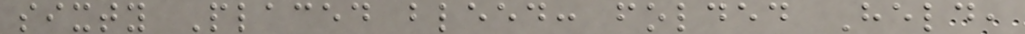sixty Placed bleed: folded Held,
